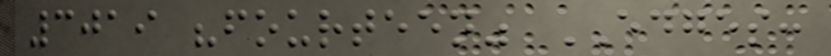3019 "fourteen" EDGES:
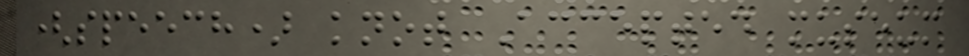(speech) knot Accepted museum
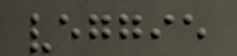veggie
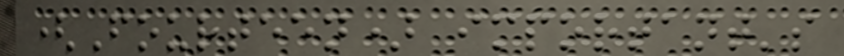(Fourteen) important's
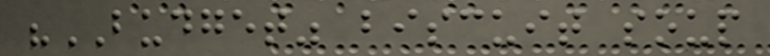"BUDGET" biscuit soup
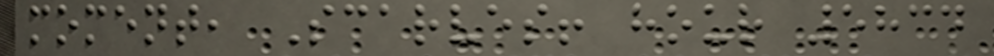moment, Scarves! hour 5834
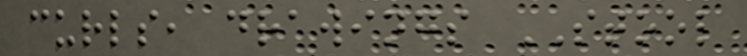curls, drawings STOOL
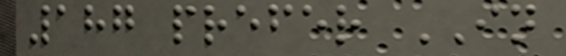187 prefer IN
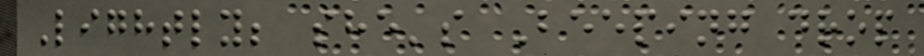Lightly; she's Beeping drop
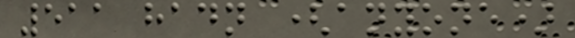511 hadn (anyone)
